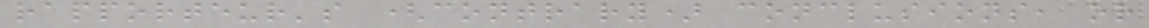rapporteur's (contrary) conclusions, or
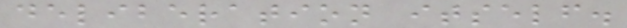deliberation itself.
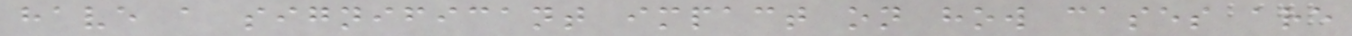have a significant impact on how cases are
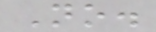No.
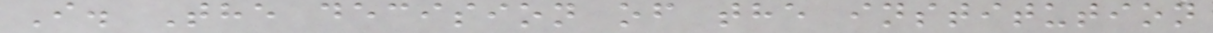I. The decision of the institution
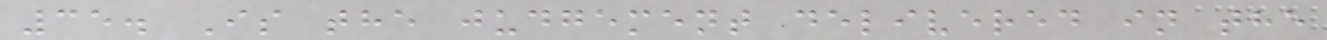35. Is the judgement delivered in the
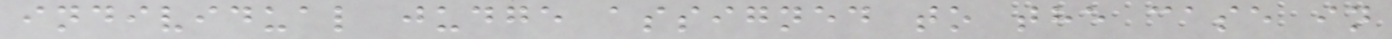individual judge assigned to the case in
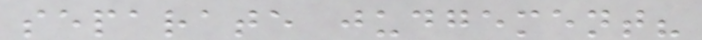separate judgement?
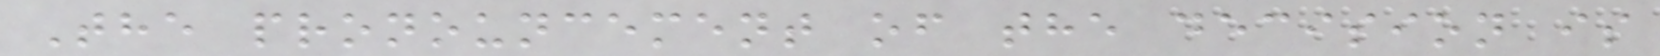The pronouncement of the decision is
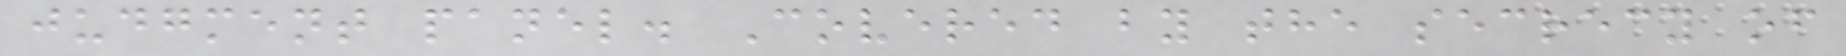judgment panel. Covered by the secrecy of
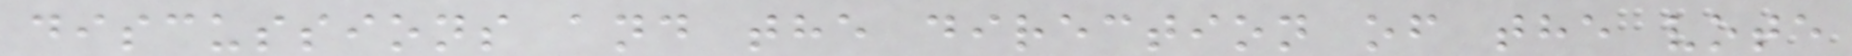discussions and the direction of the vote
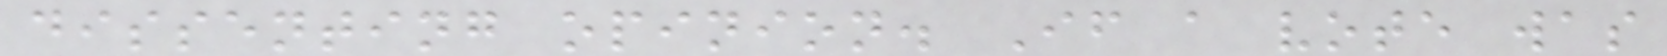dissenting opinion. If a vote was
